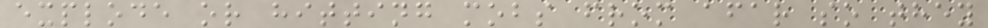explode or hitting mobs from afar so they
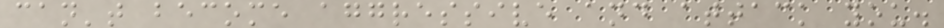can't become aggressive and attack you.
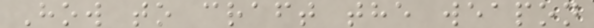How to craft the weapon
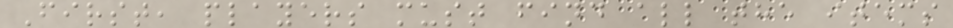First, players must find all the items
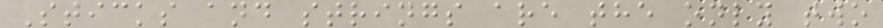Sticks and strings are the only two
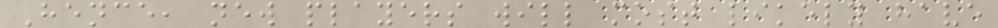Hence, new players will most likely have
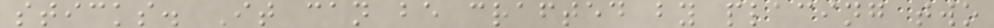sticks. It can be crafted by placing two
